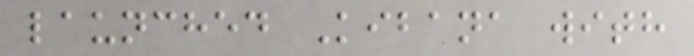launched Kibana with
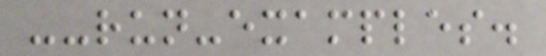--run-examples.
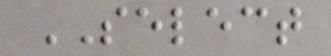SELECT
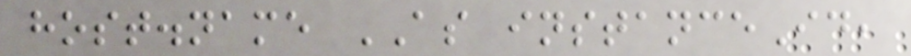host.name AS instanceId,
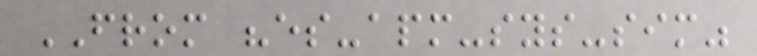FROM "es-apm-sys-sim"
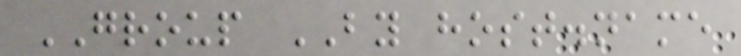GROUP BY host.name
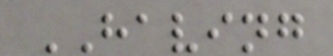HAVING
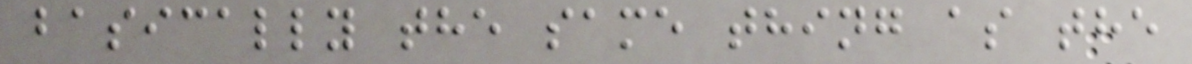basically the same thing as the
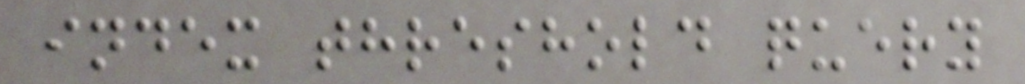index threshold query
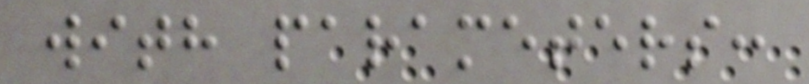with parameters:
